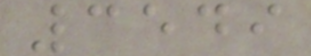3549
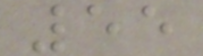55
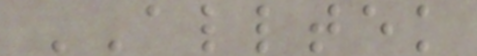ALLTEK
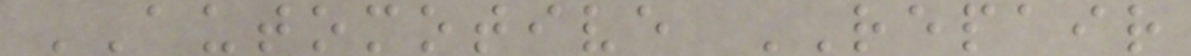AUTOMOTIVE REPAIR
